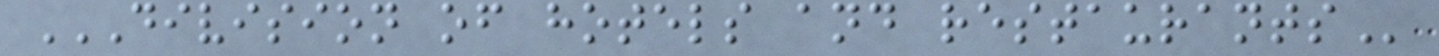DIVISION OF HOTELS AND RESTAURANTS
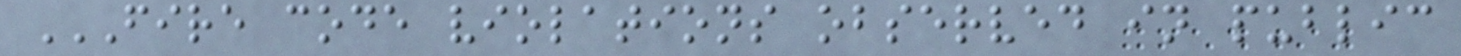FIRE CODE VIOLATIONS OBSERVED IN PUBLIC
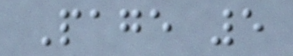Page 5
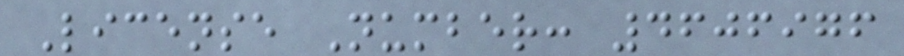License Number: 4606976
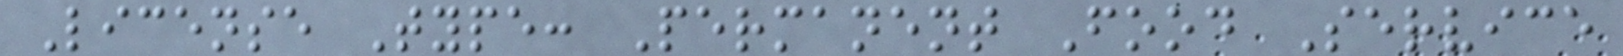License Type: Permanent Food Service
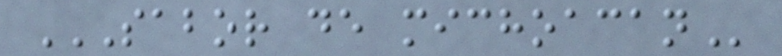SABOR DE MICHOACAN
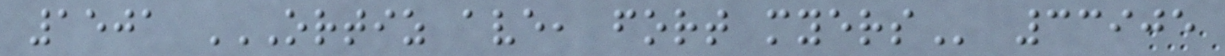1501 ORTIZ AVE, FORT MYERS 33905
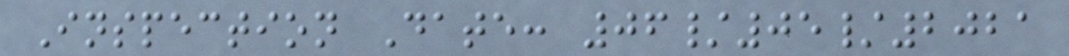Inspection Date: 06/05/2021
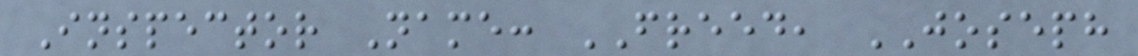Inspector Name: FREED, JOSEPH
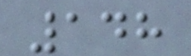148
